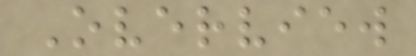Overview
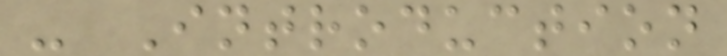- Introduction
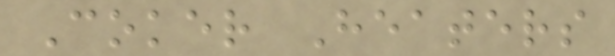Coker Heaters
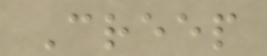Creep
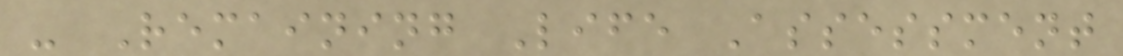- Remaining Life Assessment
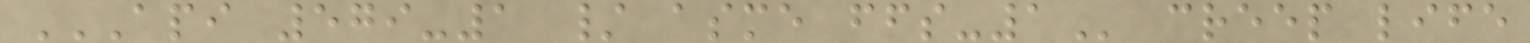API 579-1 / ASME FFS-1 creep life
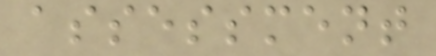assessment
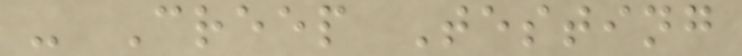- Creep Testing
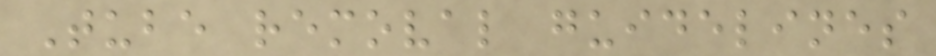Tube removal guidelines
